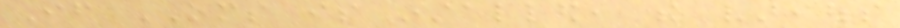If OMS is installed, the various
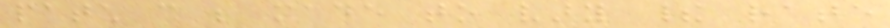patch can be made to vary their rate
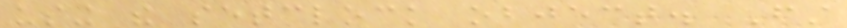using the setclock object. First
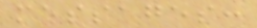messages:
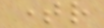timer
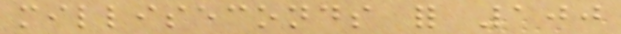milliseconds for 100
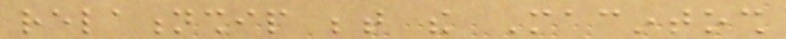relationship between the Macintosh
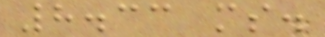8.33 ms.
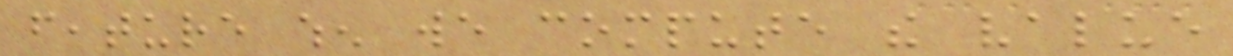feature when we compute the value
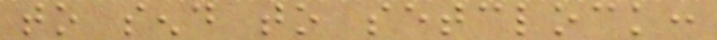to send to setclock:
